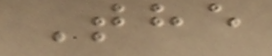The
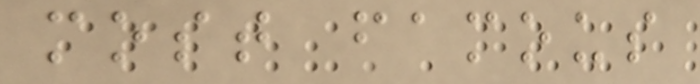most famous
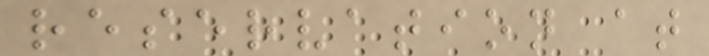reservation at
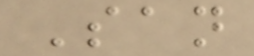San
